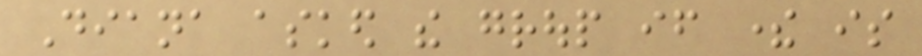Diana asked the group if there is
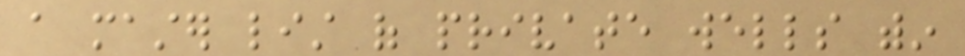a master list of private wells within
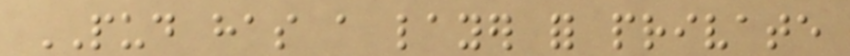PUD has a layer for private
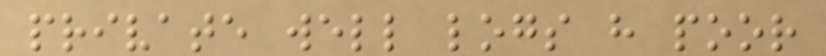private well logs have poor
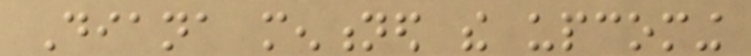Diana mentioned the upcoming
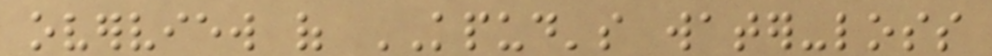overview of KPUD's water-loss
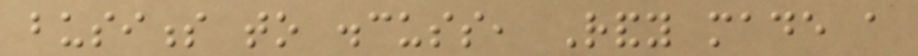business to discuss, Randy made a
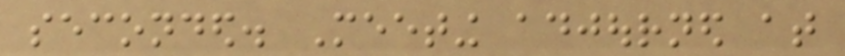seconded. Meeting adjourned at
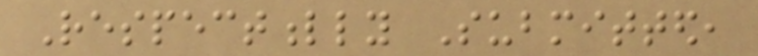Respectfully Submitted,
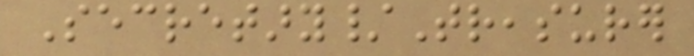Secretary/Treasurer
